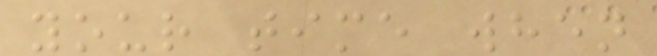your time when
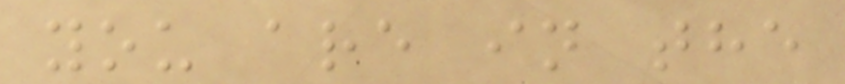you are in the
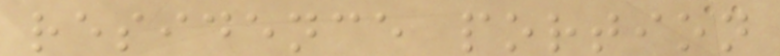residence portion
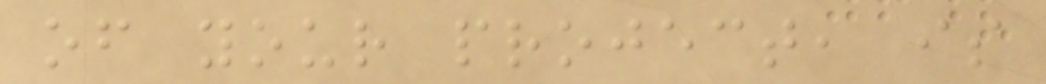of your project, is
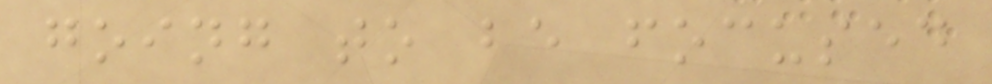going to be focused
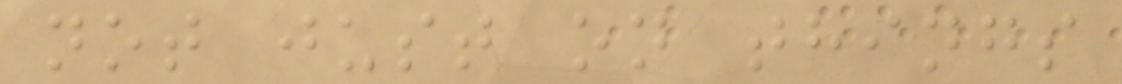not just on things
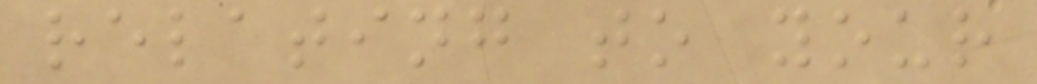relating to your
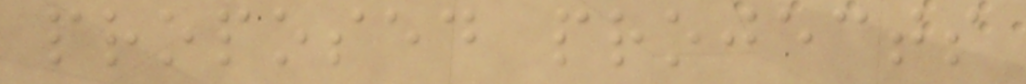proposed projects
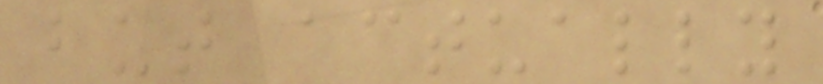but actually
